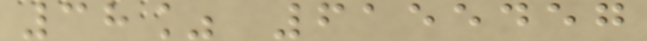38% 6155457
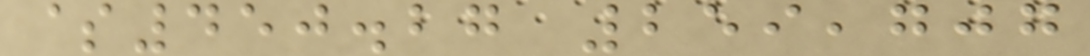$450.27 259,707
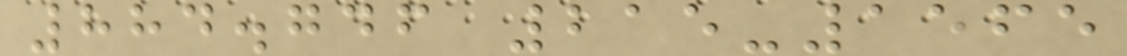884.746 215-1565
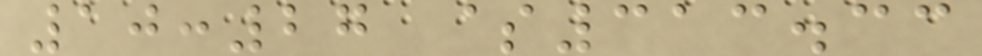10:27 $313.33
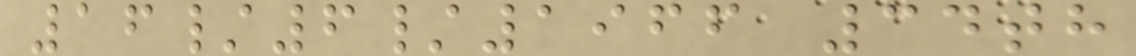16/6/1966 34th
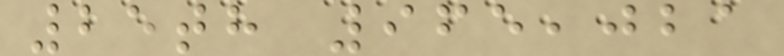25th 965,021
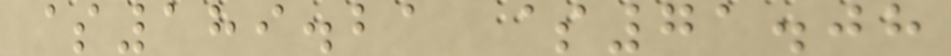$189.21 $71.08
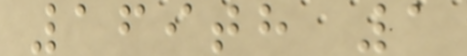169th 1
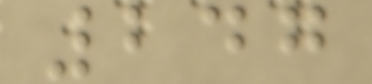247
